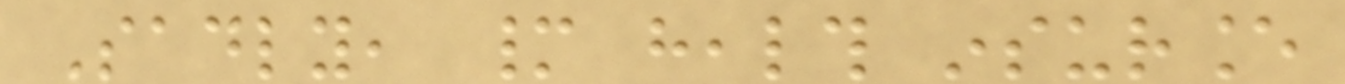Sadly, many health insurance
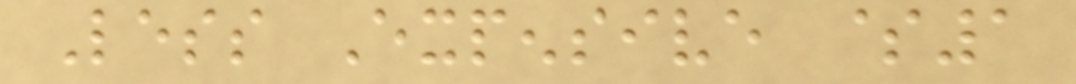Less Expensive $1
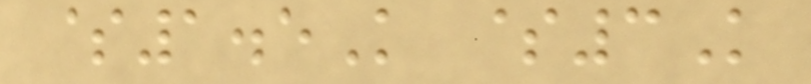$1.5K $3K
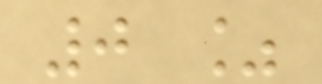0 %
